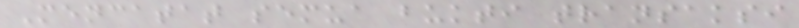Mencatat semua bukti transaksi
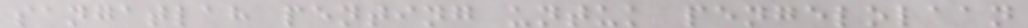sangatlah penting untuk pengelolaan
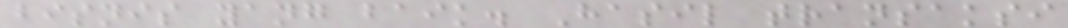bisnis yang baik. Hasil transaksi
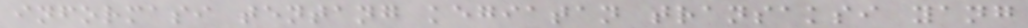informasi tentang kegiatan transaksi yang
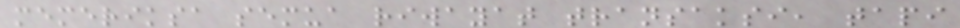memeriksa semua riwayat transaksi, tapi
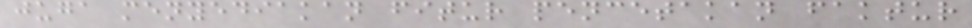juga menyediakan fitur pencetakan faktur
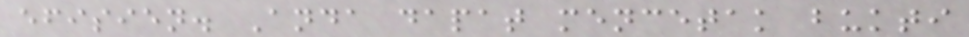efisien. Anda dapat mencetak bukti
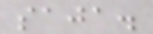saja.
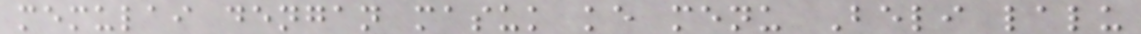memulai dengan masuk ke menu Beli lalu
